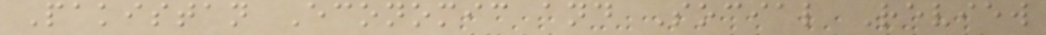Pakistan Economic and Social Review
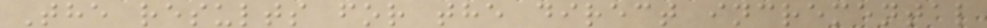The results for the direct incremental
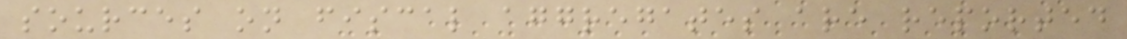sources on fiscal aggregates are reported
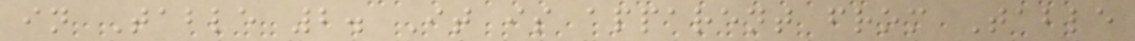in Table 2. It is apparent from Table
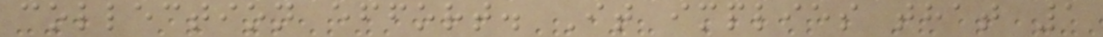collection effort. It implies that 1
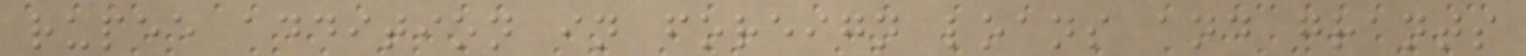rupee addition in foreign loans and grants
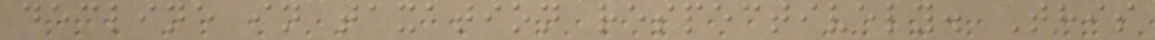decline in taxation respectively. This
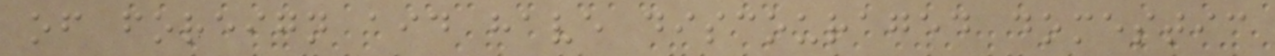of foreign aid have discouraged domestic
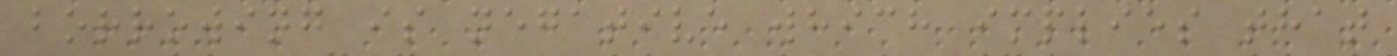borrowing is negative which implies that
